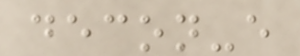decon-e
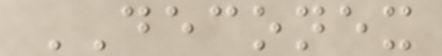DECONEX
